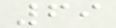69
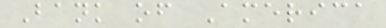Bank of America
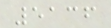5136
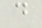d
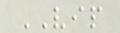VIP
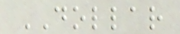DOLLAR
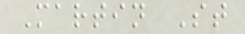Martin St
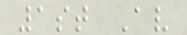1st Av
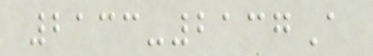2133-2137A
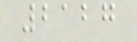2127
